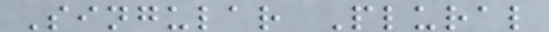Singular Plural
